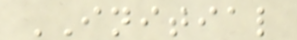INITIAL
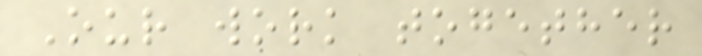Our work together
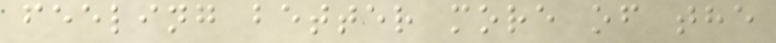feeling better more of the
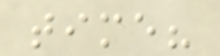time?
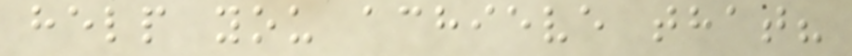help you achieve that?
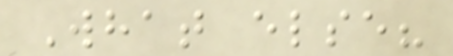What else?
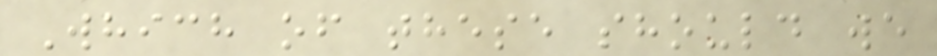Which of these should we
